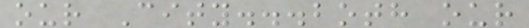our City...both our
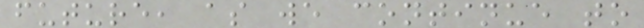future, as we continue to
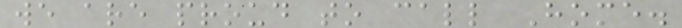we are proud to call Home.
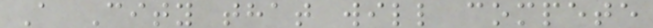A City that will compete
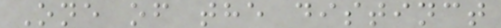One of the distinct
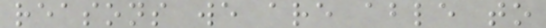reasons we are able to
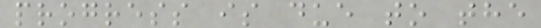progress is due to the
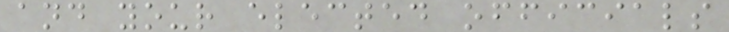and your elected officials
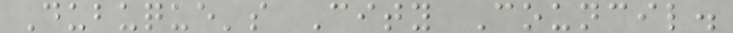Dubuque's City Council.
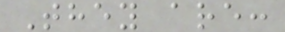They are:
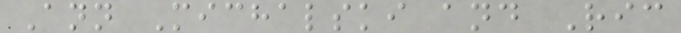Ann Michalski and Ric
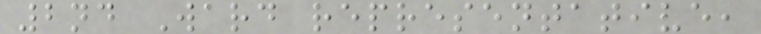2nd Ward representative,
